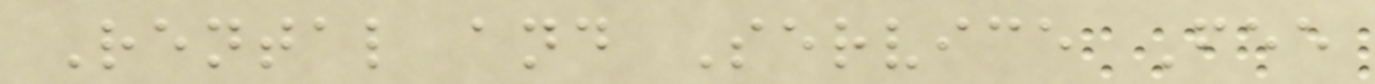Rental and Service Fee
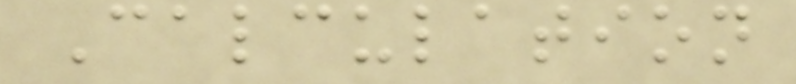Calculation
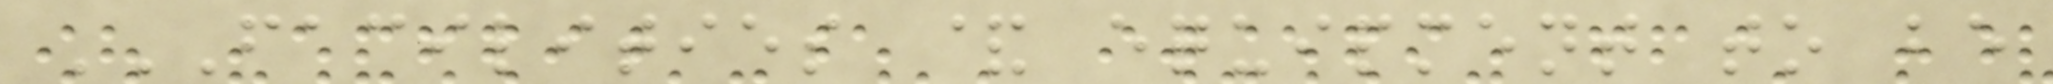FACILITIES & EQUIPMENT TO BE
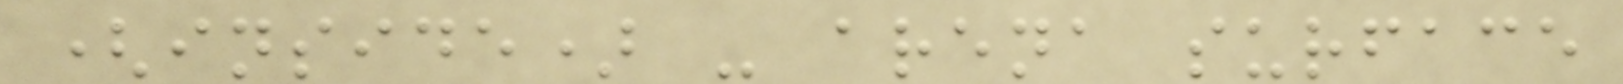(inside) - arena surface
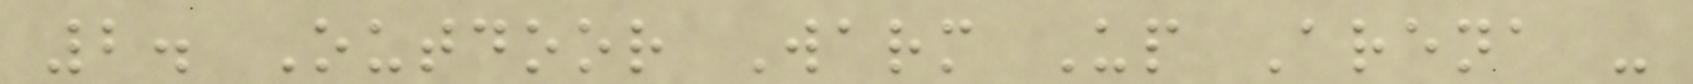2. Outdoor Warm Up Arena -
